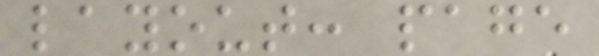layout: page
